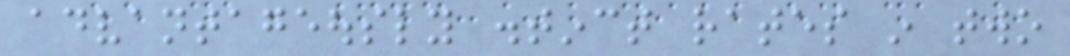advantageously distinct rates in two
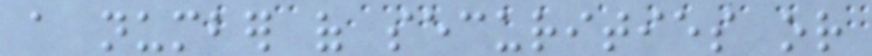a number of securities or
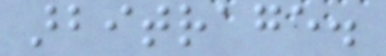arbitrage.
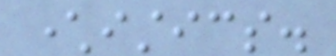characteristics.
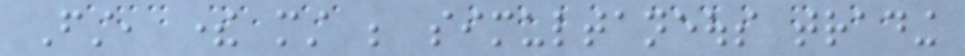First, there must be simultaneous trading
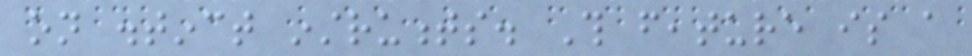on distinct instruments. This feature is a
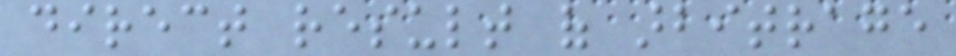direct result of arbitrage
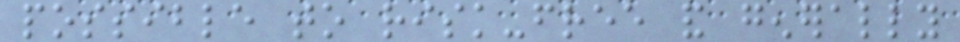possible to risk-free and generally
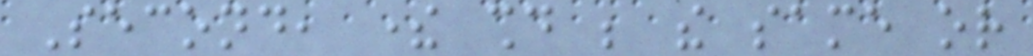Second, there should be the same or
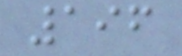196
